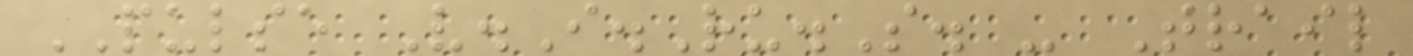PULSE V.I.Ru.S. - Trail
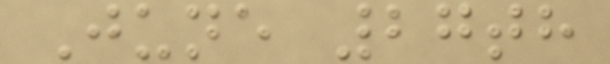June 27th
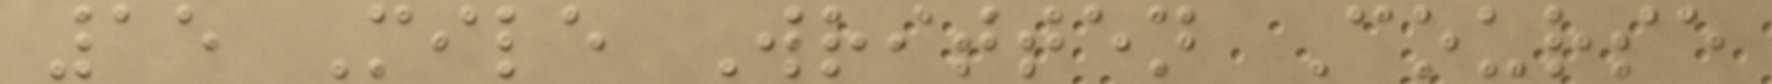15 Mile Written Course
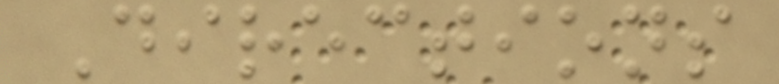Directions
